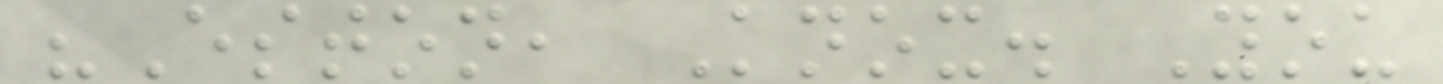"Eston, Knox. You
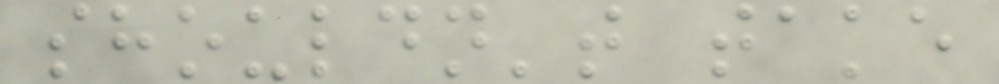shouldn't take
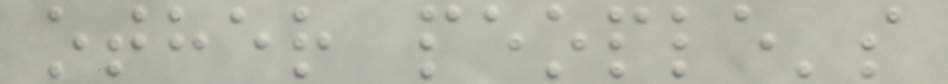other people's
